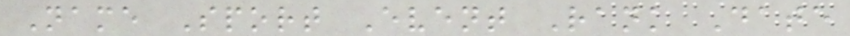Name Sport Event Rank Date
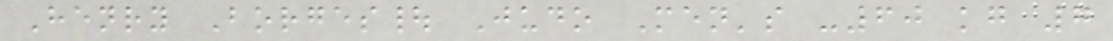Henry Borges| Judo Men's -60 kg 7
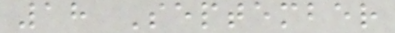18 September
